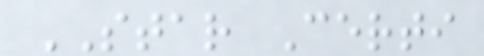STAR Certi
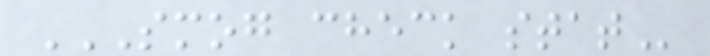SMOG CHECK STAT
